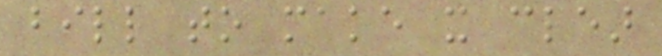bill to make it clear
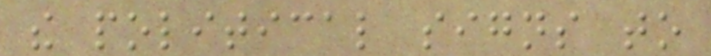the political signs to
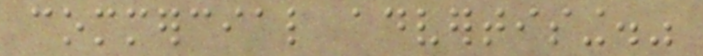commercial advertising."
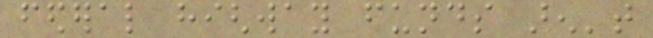federal highway funds aren't
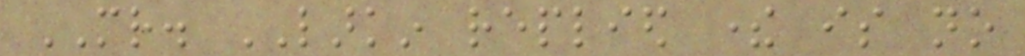MR. LARKIN replied there is no
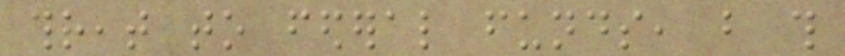threat to federal funds, but this
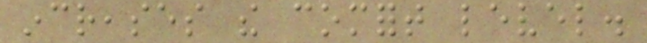increases the comfort level.
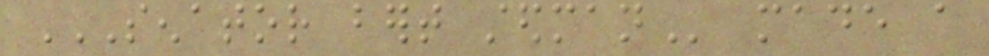SENATOR BERT STEDMAN made a
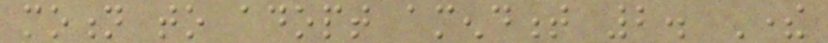motion to adopt amendment 2. There
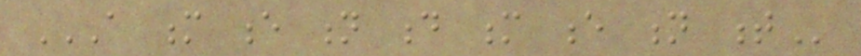A M E N D M E N T
